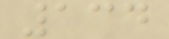134
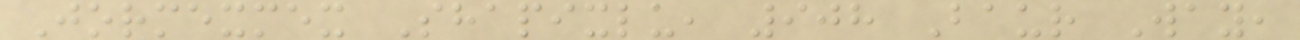Jormexmex Shapixlu, 908 Baur Way,
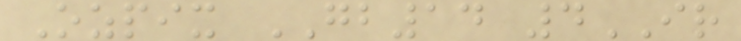Ozpix GB14 4IR
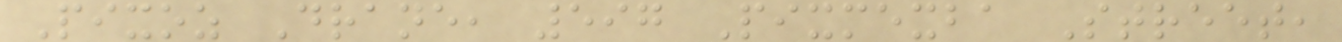Pixoz Drane, 597 Pixmexba Street,
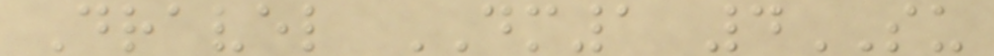Dravel DM1 4SU
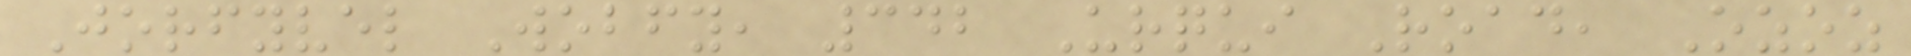Jorfyvel Wobfy, 342 Urqui Road, Ozoz
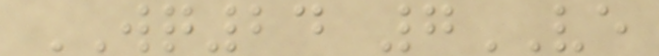WQ24 7VE
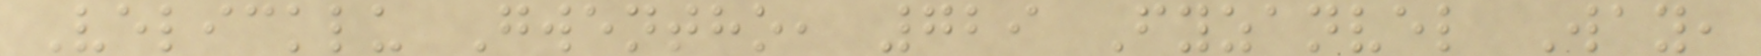Velicklu Gwentho, 729 Fyzanvel Way,
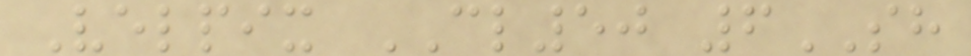Velpix CL50 6SH
